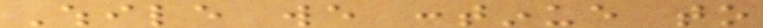While we continue to
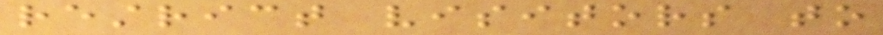restrict visitors to
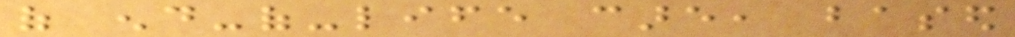of end-of-life care, based
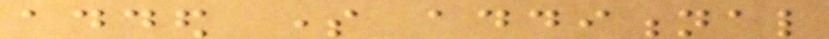added some additional
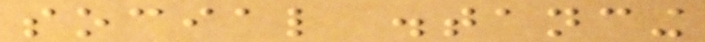social distancing
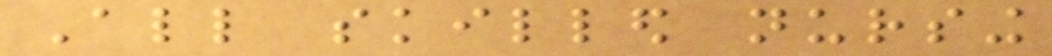All skilled nursing
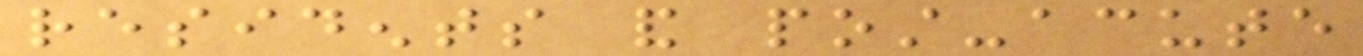residents and post-acute
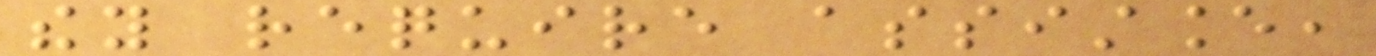they require assistance,
